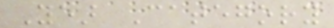Year Category
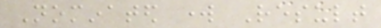Nominated work Result
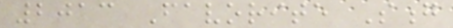2013 Favorite Song
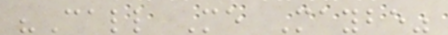"Call Me Maybe"
